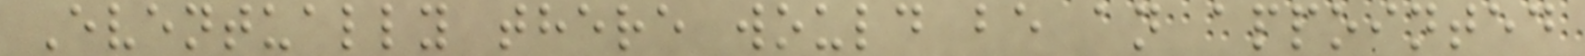Eventually there would be an appointed
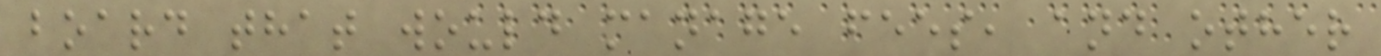board that would manage fees, and other
